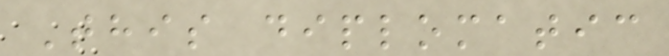This diplomatic
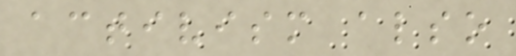activism also
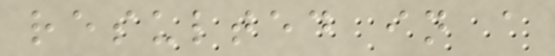resulted in a
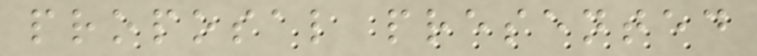proposal presented
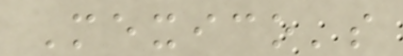Mexico's
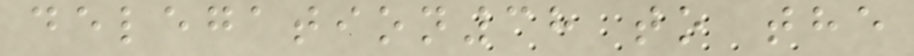delegation38 to the
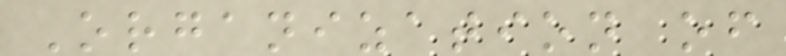Organization of
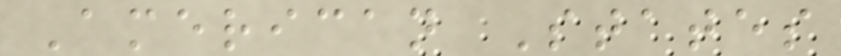American States
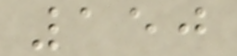150
